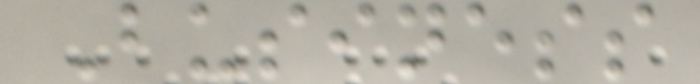Business
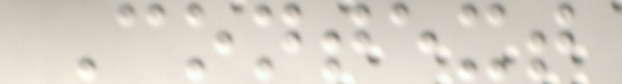Context
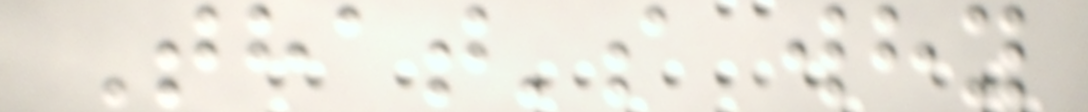That's why
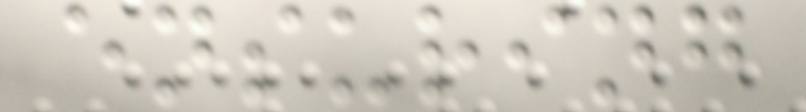ensuring
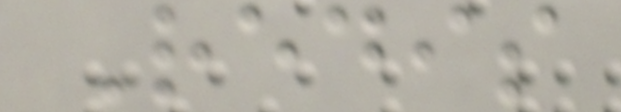Redis
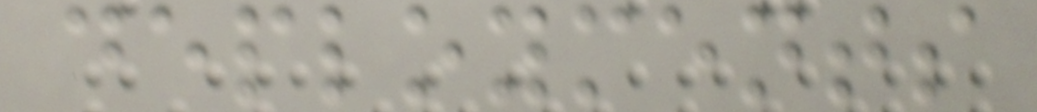deployments
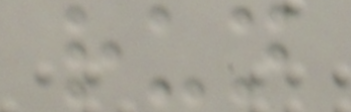run
